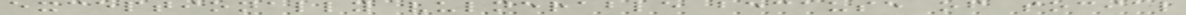exceptionally vulnerable because of social
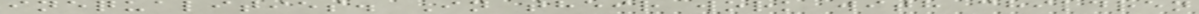inequalities. In their work with children
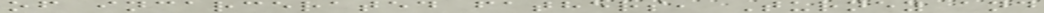of incarcerated fathers, Turney and
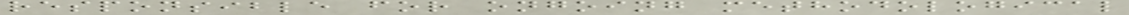responsible for ongoing methodological
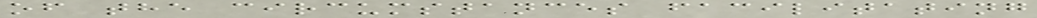of the circumstances facilitating
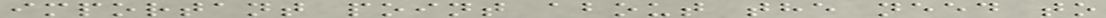important point about the need to
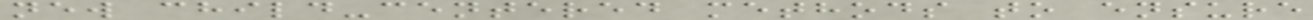new child-centered methods to ensure
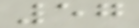57
